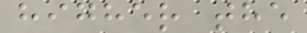higher the
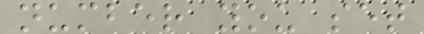number you set
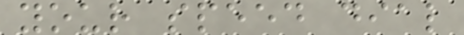your speed dial
